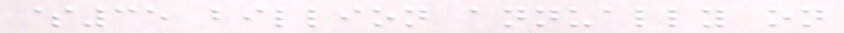$35 billion annually on
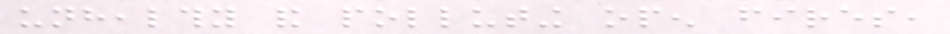unhealthy and polluting open fires,
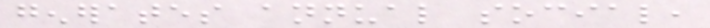generates annual social,
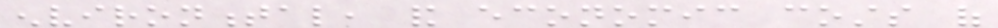environmental, and economic costs of
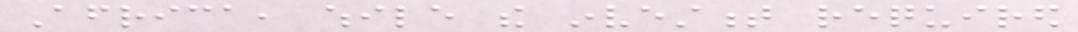Africa, while the investment required
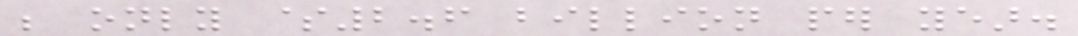be only $2.6 billion per year.
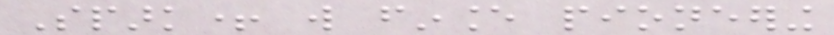Spark+ will finance pioneering
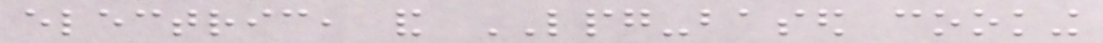electric, and LPG-based cooking
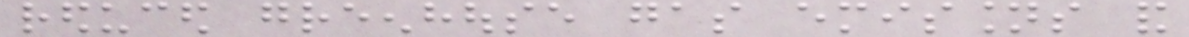reduced greenhouse gas emissions and
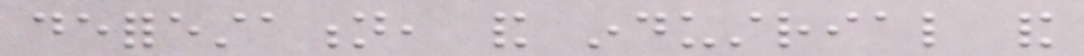deforestation, and industrial and
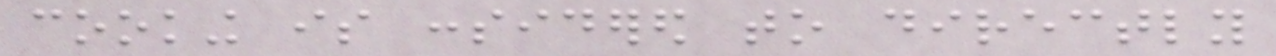cooking is considered to directly
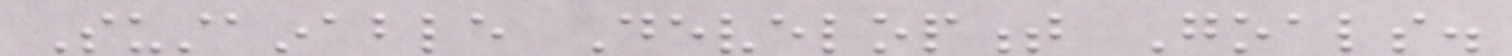Sustainable Development Goals.
